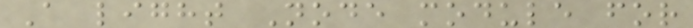A light Node module for
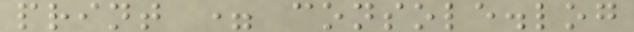print = console.log
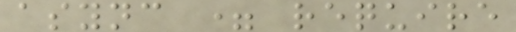async = require
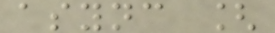async [
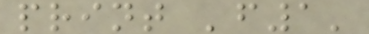print 'f1'
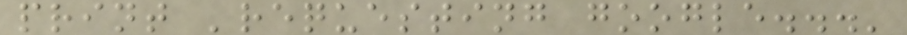print 'requesting google...'
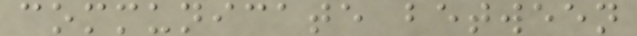communicate between
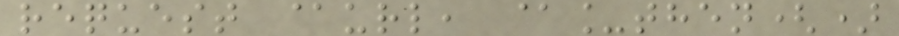request @url, @_then()
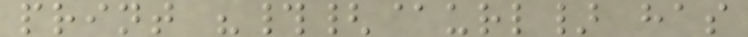print "#{@url} has
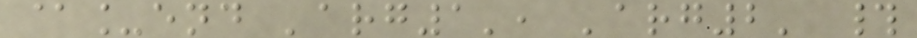@_end 'arg1', 'arg2' #
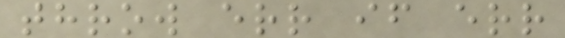throw err if err
